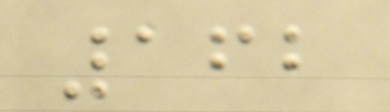162
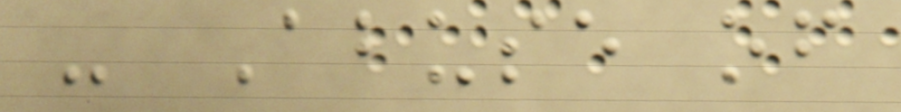- Abuse of
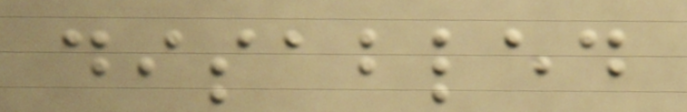disabled
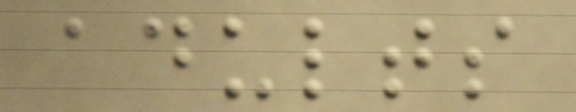adults
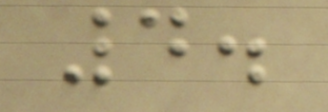4.
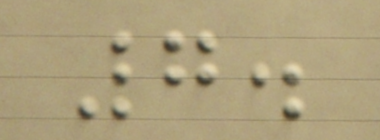7.
